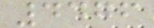4476
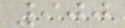900
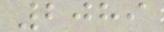2089
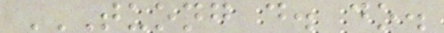TUONG D. DO.
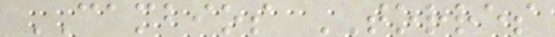CAMBIOS TORRES
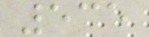535
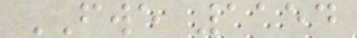FWE 1154
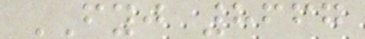FYJ 8667
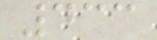433
